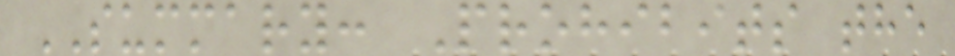SUMMARY: Prohibits the
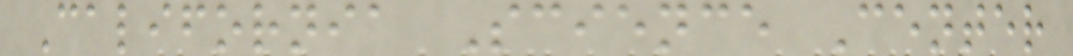California Science Center
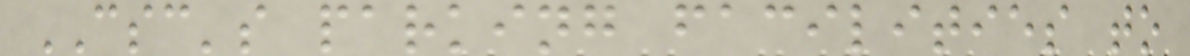CSC's parking facilities to
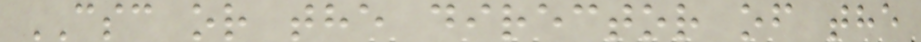CSC or the director of the
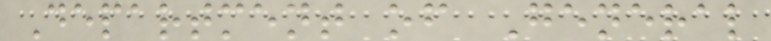Department of General
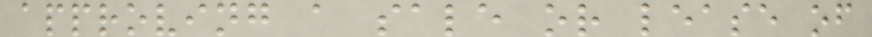approving a sale or lease of
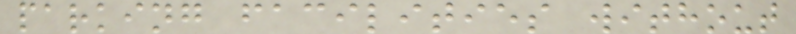parking facilities without
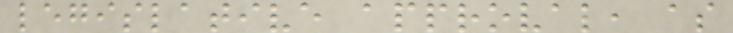legislative approval, as
